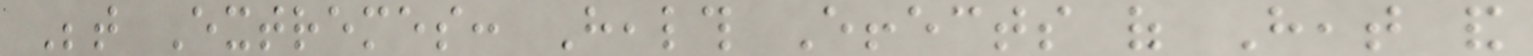Between Extremes: Health Effects of Heat and
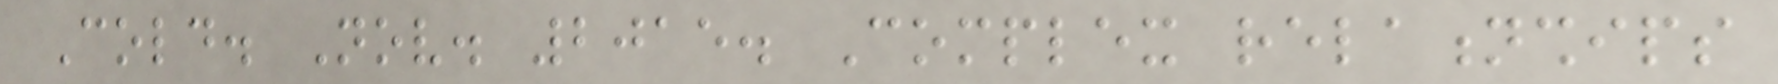Cold. Nov. 2015. Complex relationships
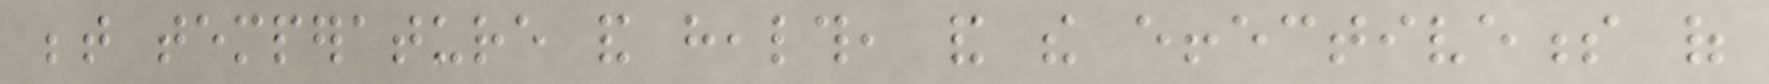between temperature and health, and the effectiveness of
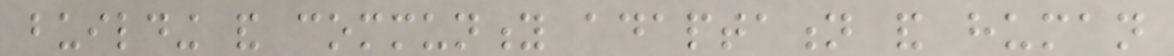building and community adaptation and human
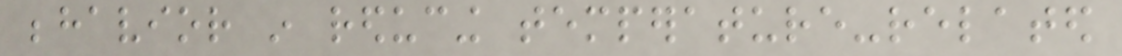behavior in reducing temperature-related
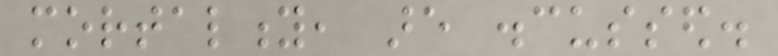mortality, are discussed.
